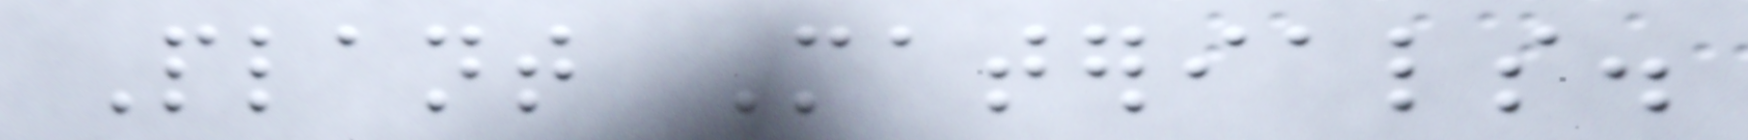Plant Materials.
